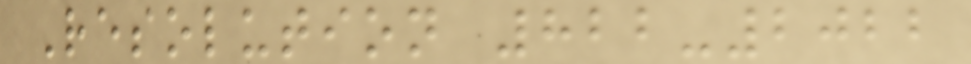Resolution 822-2022
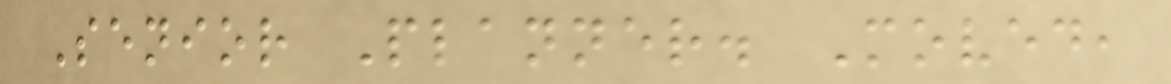Senior Planner. Moved,
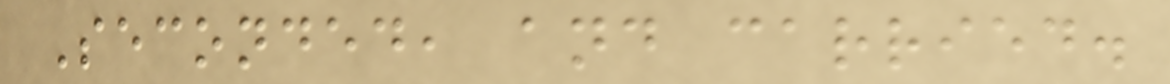Seconded, and carried.
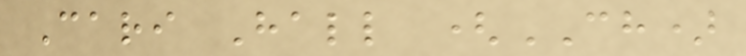Cari Hall (CH)
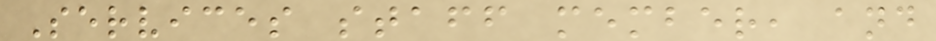Services staff member, and
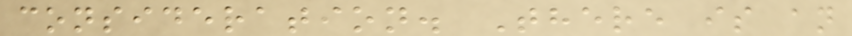consideration. There is an
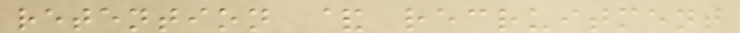retention & recruitment
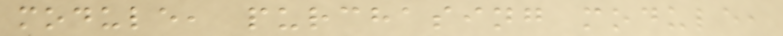module, purchasing module,
